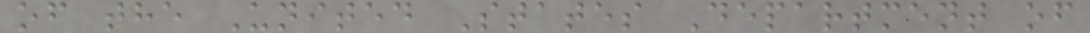of the United States Department of
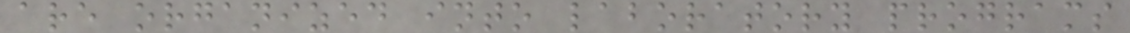are organized into laboratory programs
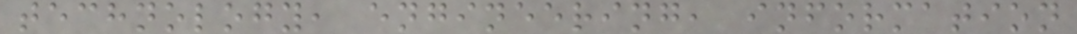technology, engineering, information
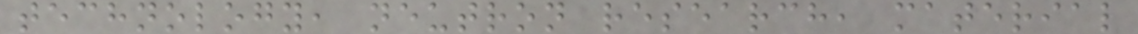technology, neutron research, material
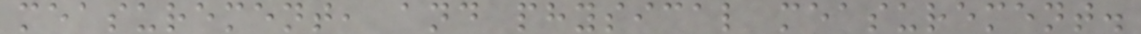measurement, and physical measurement.
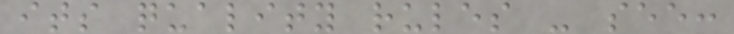its quality rules - see:
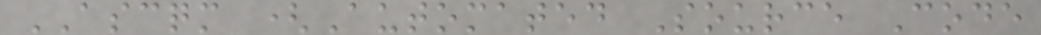ASCQM (Automated Source Code
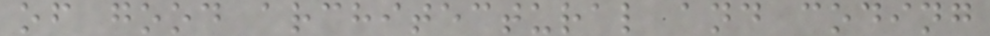of good architectural and coding
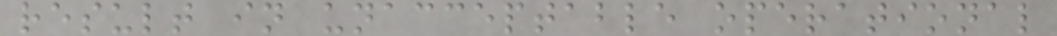result in unacceptable operational
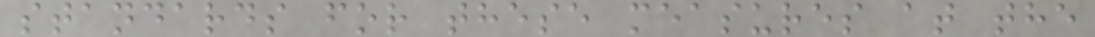standards for these measures at the
